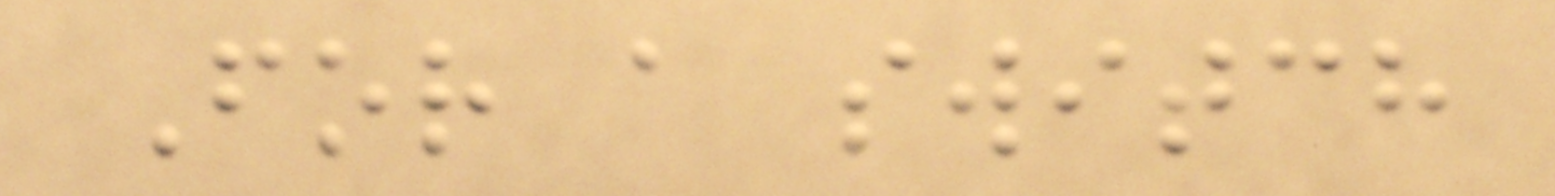For a switch
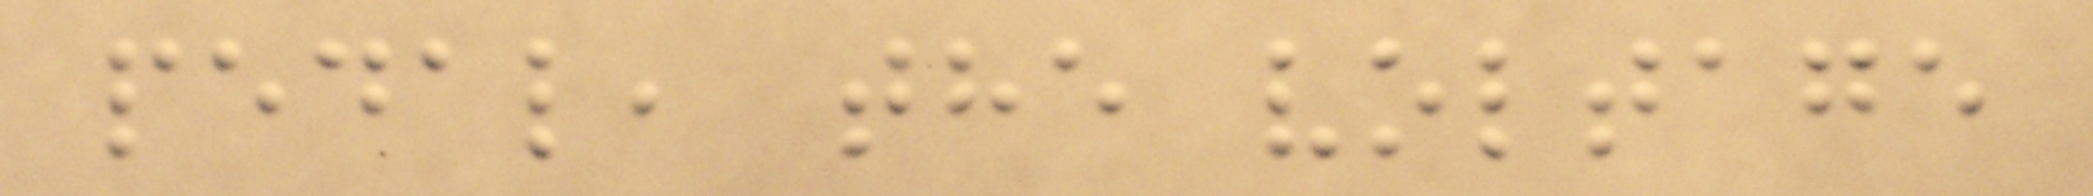pedal, the voltage
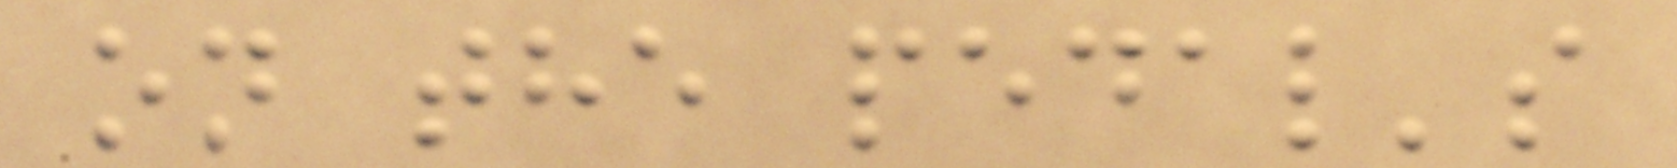on the pedal's
